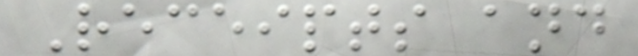Receipts and
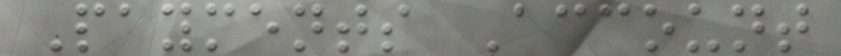Payments Account
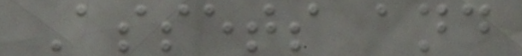Assets and
